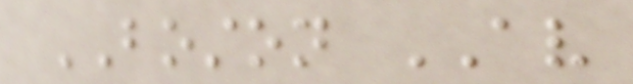BOSTON AV
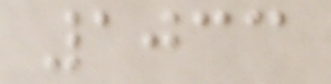1033
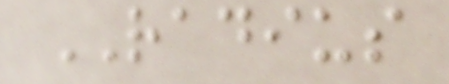RADIUS
